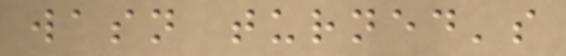wasn turned's
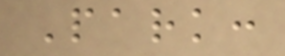Park:
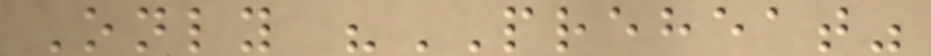Only "PREHEAT"
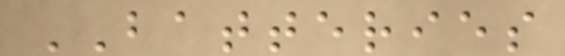BATTERIES
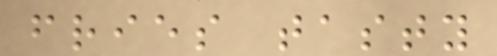fries tasty
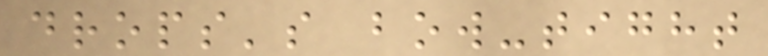drops's bow-tight
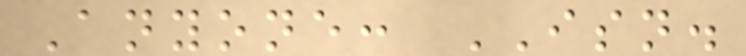Anyone: ISN.
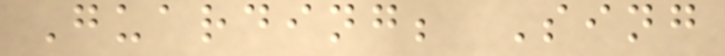Guarding; Sing
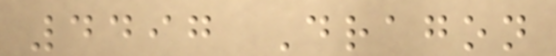4497 Dragon
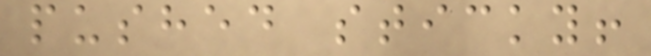pushed sticky!
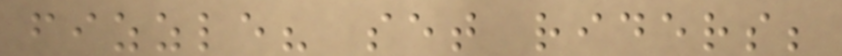fizzle? set riders;
